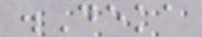.Deka
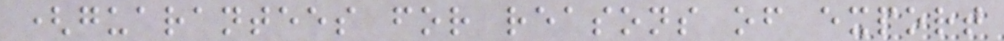(guarantees for reasons of export
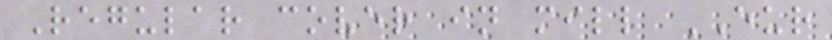Regular cover in mill EUR
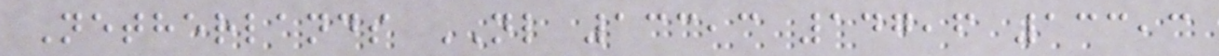Netherlands NL 133,3 147,6 133,3
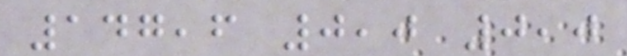147,6 0,0 0,0
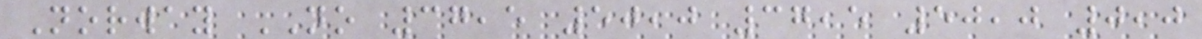Norway NO 37,5 50,0 37,5 50,0 0,0
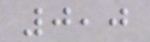0,0
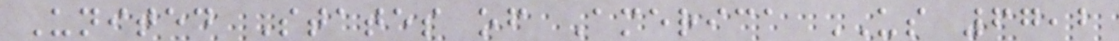United States of America US 67,2
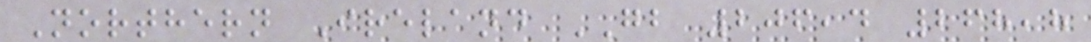Northern Ireland GB 206,4 268,8
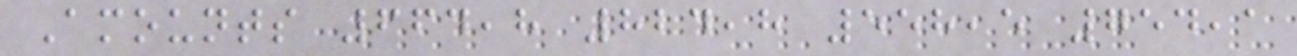Amounts 664,8 824,8 558,5 754,1
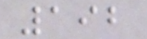192
